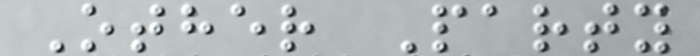Other Party
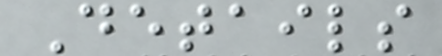Details
